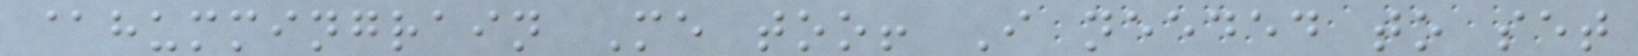@hummingrain Me too! I needed to set
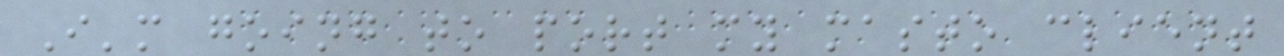I'm going to port my masto client
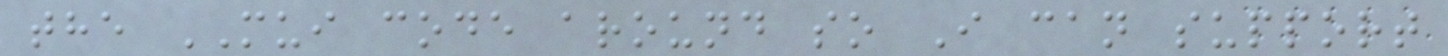the MUI code around so I can support
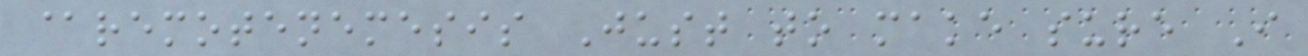@remotenemesis Just to make sure I
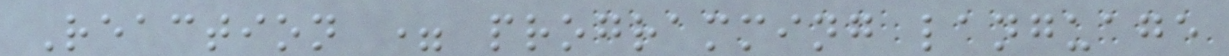Reaction = programming language
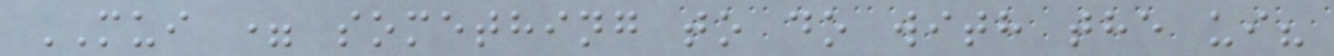MUI = something to do with the ui?
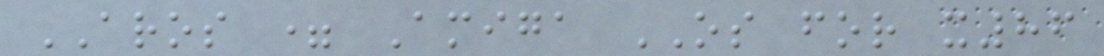AROS = Amiga OS for x86
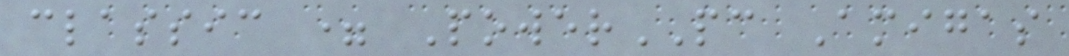classic = PowerPC Amigas
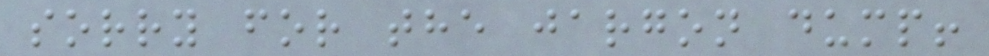sorry for the jargon dump!
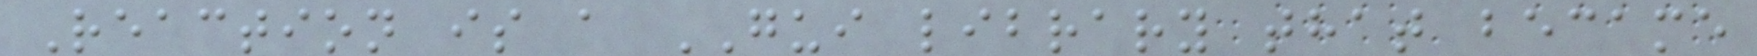Reaction is a GUI library that became
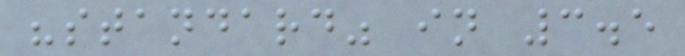"standard" in 3.5
